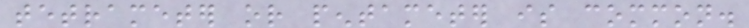tetrameter or pentameter is common.
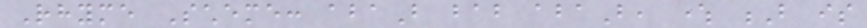Rhyme Scheme: abaB bab abaB, where B is
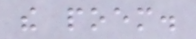the poem.
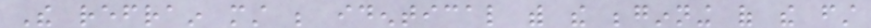The refrain must be identical with the beginning of the first
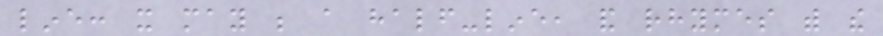line: it may be a half-line, and rhymes with the
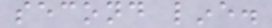second line.
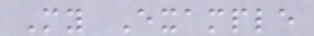My Example
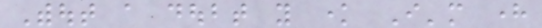Without a doubt you know I'm here
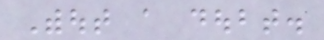Without a doubt.
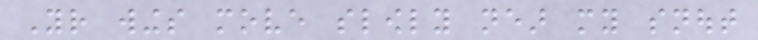Your wings move slowly near my snout
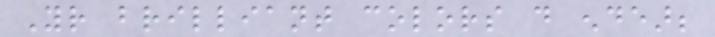Your brilliant colors do endear;
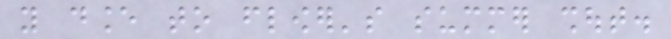you dance to flower's summer shout.
